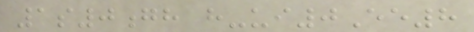1s0gh h-ui0Ee8
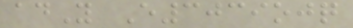adY E3039ojq
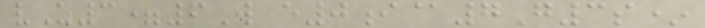vZ3=6W e0i@7G3s*
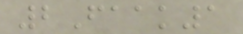2Faak1
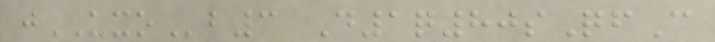jUXOb3 D1q80sQfC
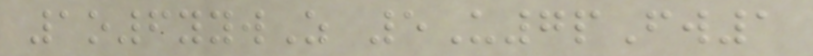1o6yywZ 5U7pFw1
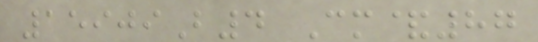15909B4 Cm&87
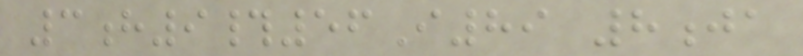3h9#56I89 8ja
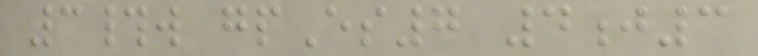3#w gpEs7 4j3
